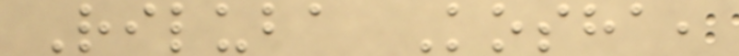Riluba Kosha,
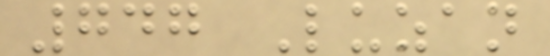747 Luzan
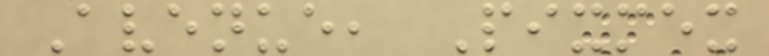Avenue, Pixmex
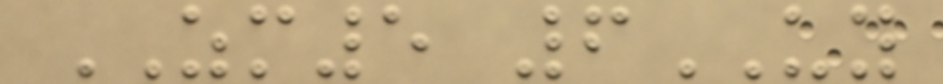ZM5 6UY
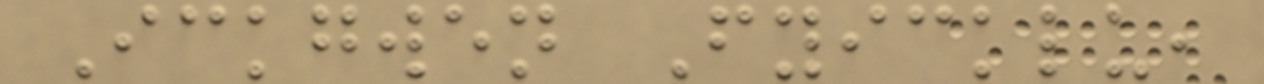Ickgwen Fyicklu,
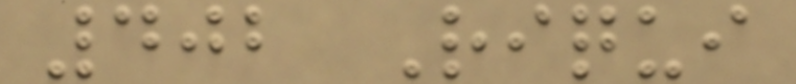402 Riqui
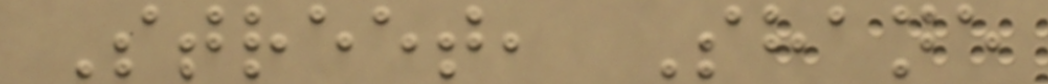Street, Shane
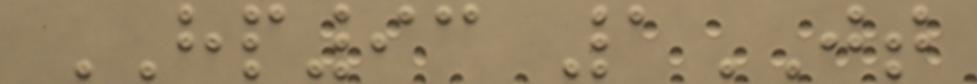HP93 1JT
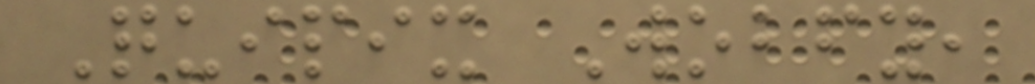Quipix Wobfy,
